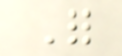For
